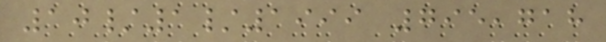10/1/1999 795,718
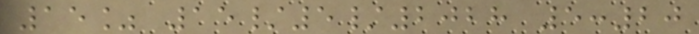15% 15/5/2028 5:20
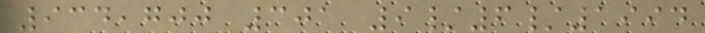934,700 301 9/6/1994
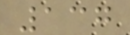137
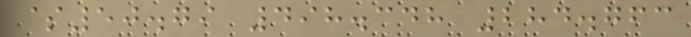$50.79 498.348 284.763
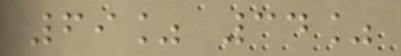69% 34%
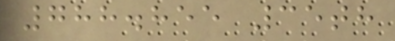788.855 35th
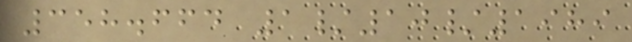358.664 1/10/1989
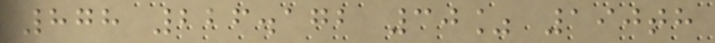878 226.172 30% 190th
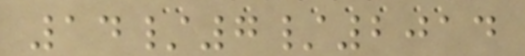14/7/2014
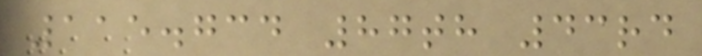115.734 87th 43rd
